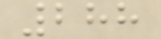288
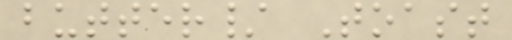butter/ Toast
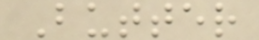Butter
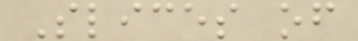Slices of
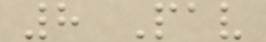8 Pav
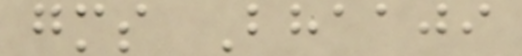gms Bhaaji
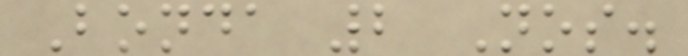Bonda 2 Nos.
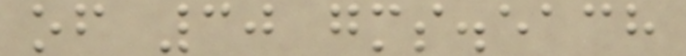of 30 gms.each
